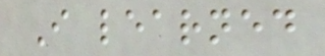I learned
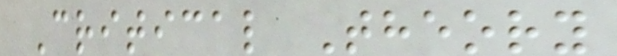Critical Theory
